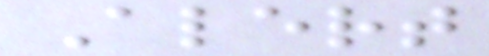Alert
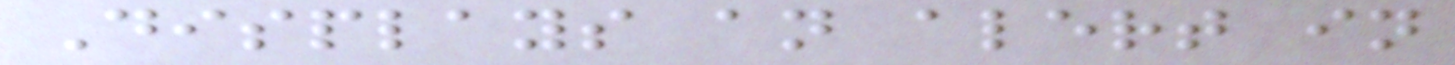Displays an alert in
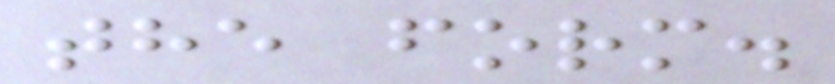the form.
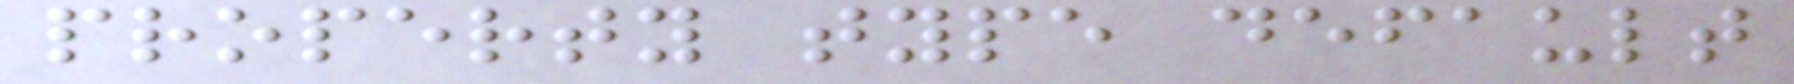property type default
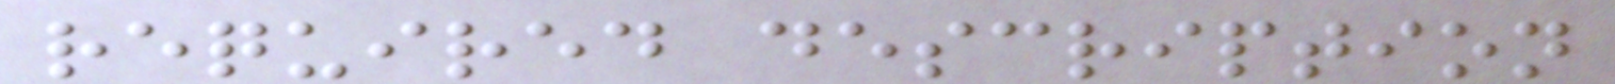required description
